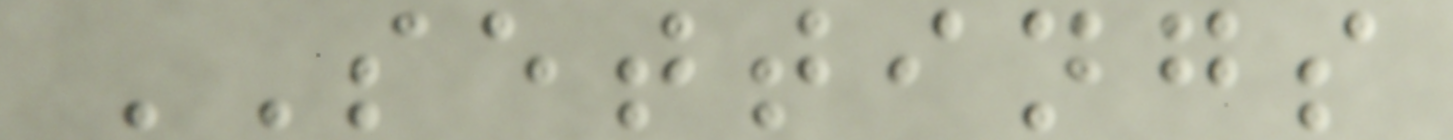SETTINGS
